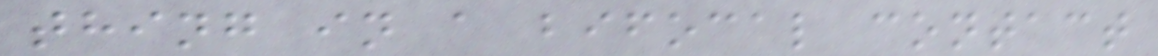thing in a bifocal contact
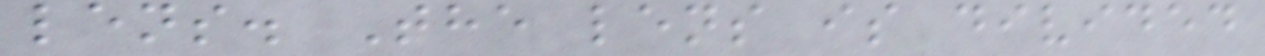lens. The lens is divided
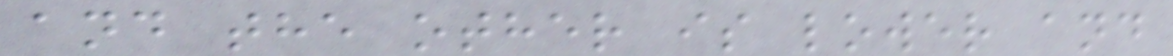and the other is lower and
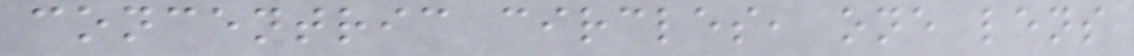concentric circles, one lens
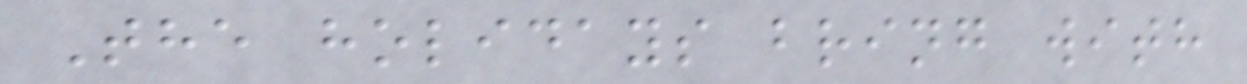The holidays bring with
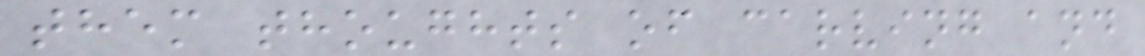them thoughts of carving and
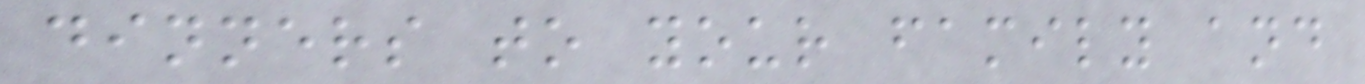dinners to your family and
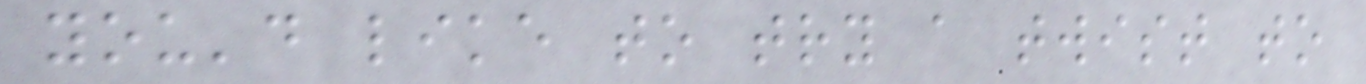you'd like to try a twist to
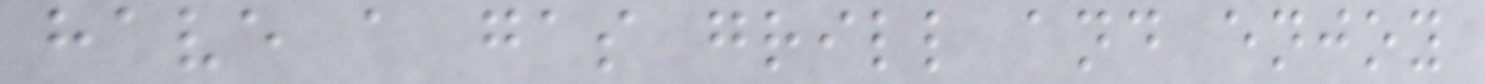have a gas grill and enjoy
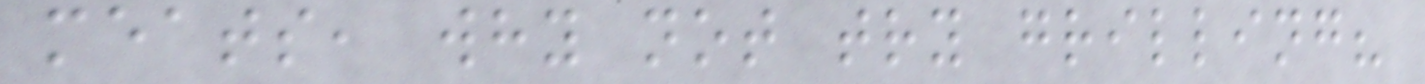meats, why not try grilling?
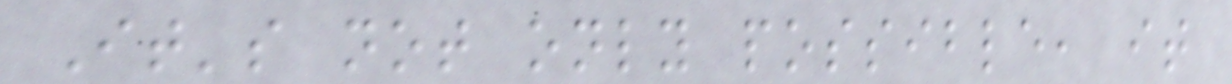It's not only possible, it
